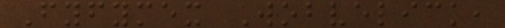Fyfymex Wobvelick,
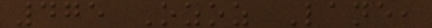475 Ozoz Lane,
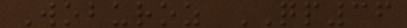Woburoz QP36
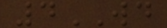4WD
